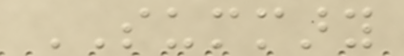SUMMARY
